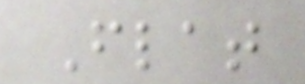Flat
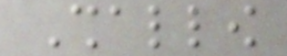Shallow
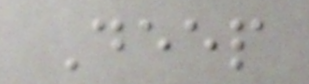Deep
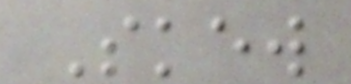Skew
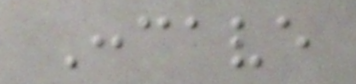Concave
